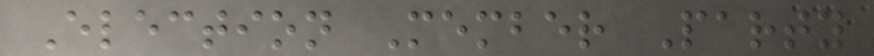Election Member Party
